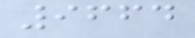9664
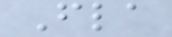Fla
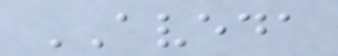AVEDA
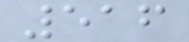516
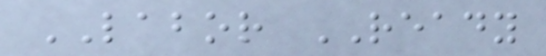LABOR READY
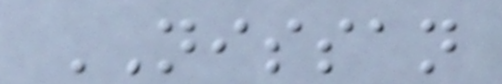NISSAN
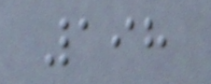198
